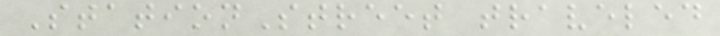StationStreet traveled
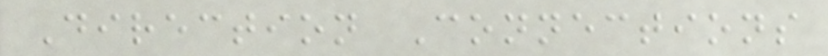Direction Connections
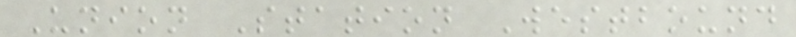Union Station Westbound
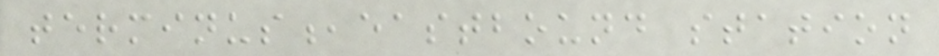terminus,eastbound station
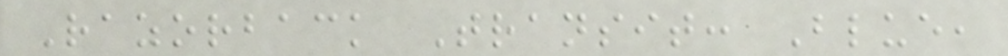Razorback Transit: Blue,
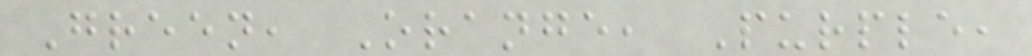Green, Orange, Purple,
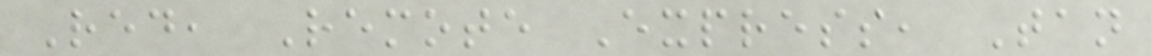Red, Remote Express, Tan
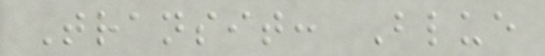Transit: Blue
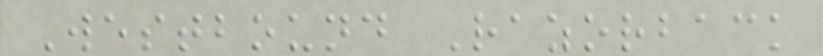Westbound Razorback
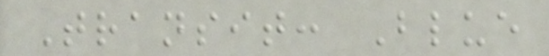Transit: Blue
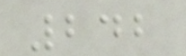242
